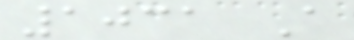1031 A
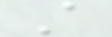A
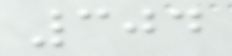304
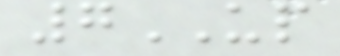7UP
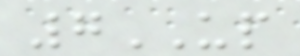7UP
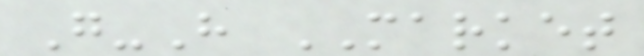G-H MARKET
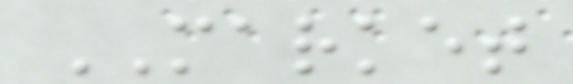MARKET
